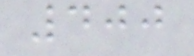400
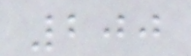200
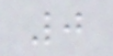0
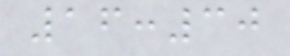16:30
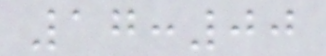17:00
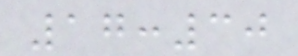17:30
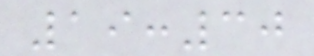19:30
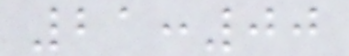21:00
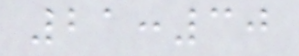21:30
